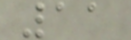11
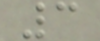3
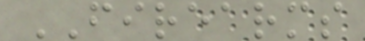FIREARMS
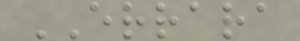ERRARA
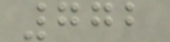772
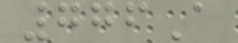776A
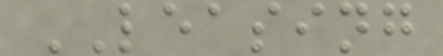LEASING
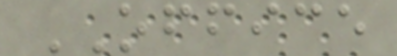OFFICE
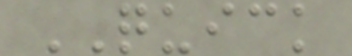QUICK
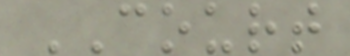COURT
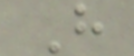H
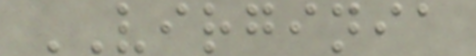VIRGINIA
